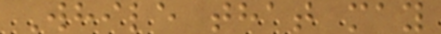While that may
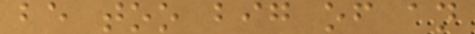be too big of an
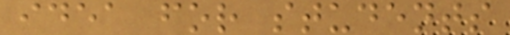idea for students
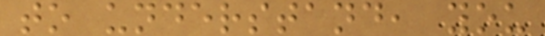to understand, you
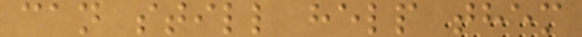can still help them
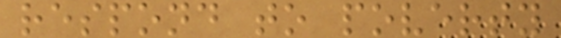respond to poverty
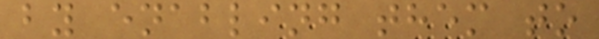by enabling them to
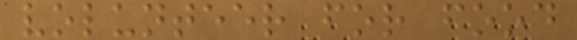volunteer for food
